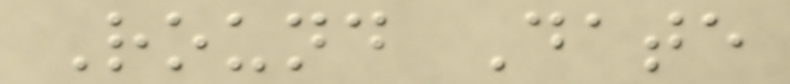Round Date
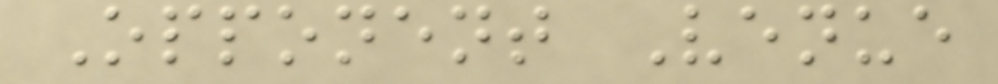Opponent Venue
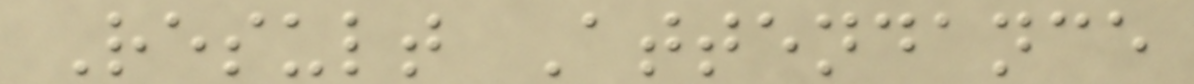Result Attendance
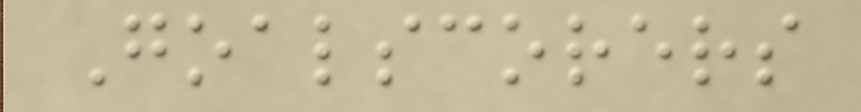Goalscorers
